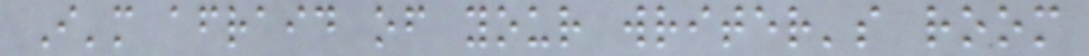I'm afraid of your writer's room
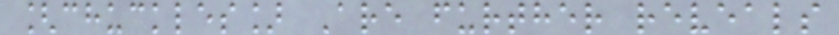[chuckles] Are further reveals
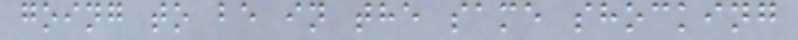going to be in the same shocking
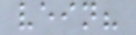vein?
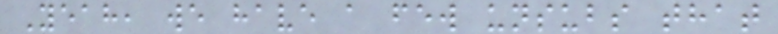Yeah, we have a few unsubs that
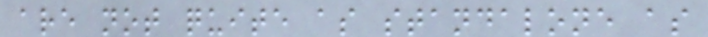are not quite as standalone as
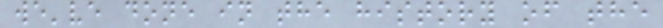we've done in the history of the
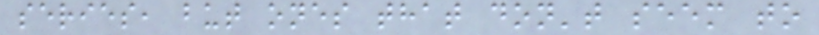series, but ones that don't seem to
